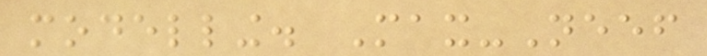modelling. Max-Neef
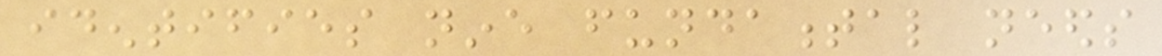identifies nine fundamental needs
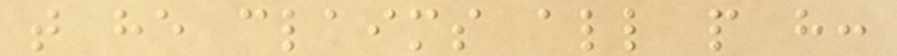that he claims all people have:
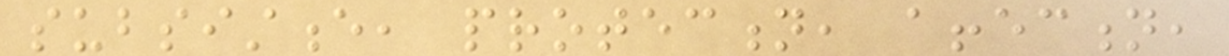subsistence, protection, affection,
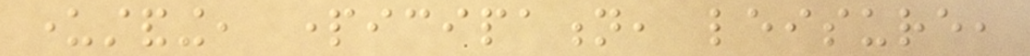understanding, participation, leisure,
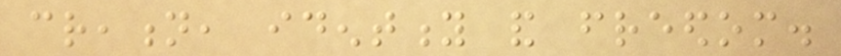creation, identity and freedom.
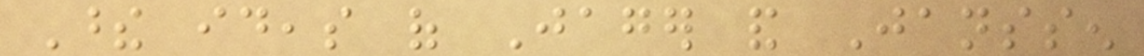These ideas of Jager and Janssen
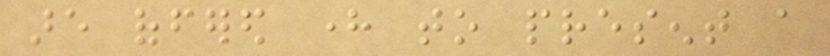are offered here to present a
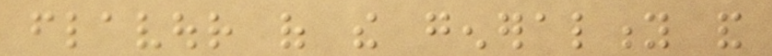flavour of the generality and
